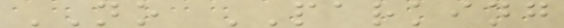NO PARKING
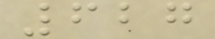627
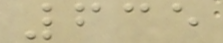635
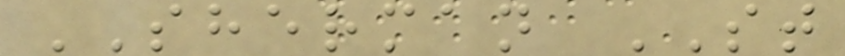SHERMAN ST
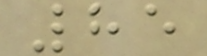85
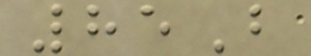85B
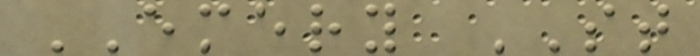EMERY ST
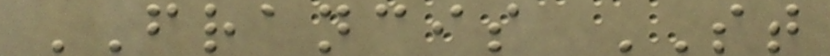FRANCIS ST
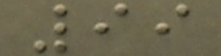99
